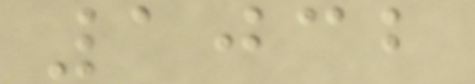1032
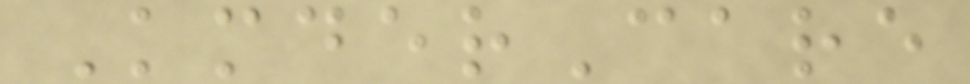KmderCare
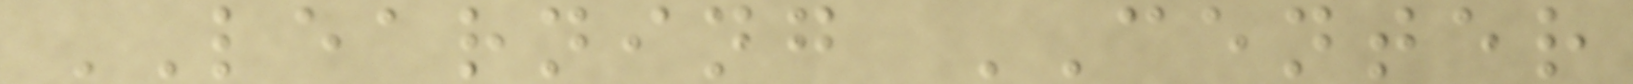LEARNING CENTER
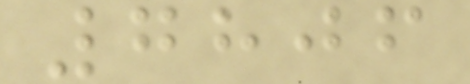7806
